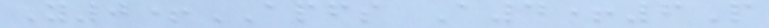Y0+APFS A4+6P
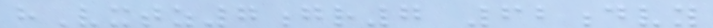hVxtz7gr7 62dvy
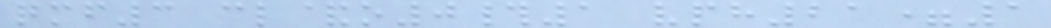qmf3 cl&o0#1 vph21=1
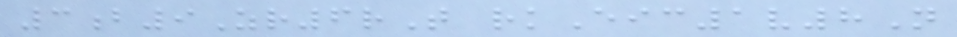3b9Zr6rT rkEic1v8N
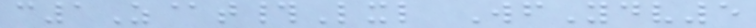c1Z@t#Lxl WfYdv5
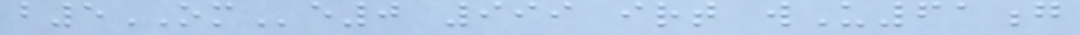b5OMe0 999 irt wU61g
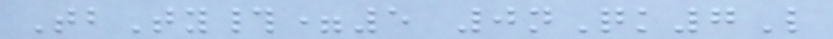TbTy#=5 0nQk7L
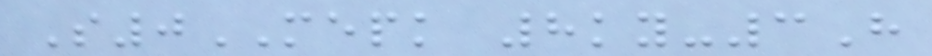S0MEPK 8ky-3H
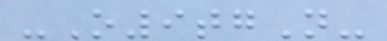-O9tgN-
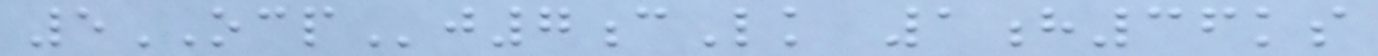5OCPj7cLk 1h36ks
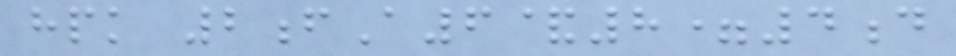hpk 2fA6&8=4d
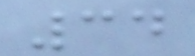34
